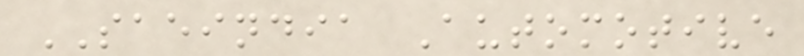SAEINDIA Automotive
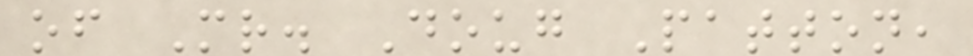of Mr. Doug Patton,
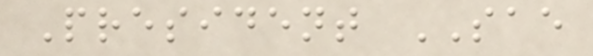President SAE
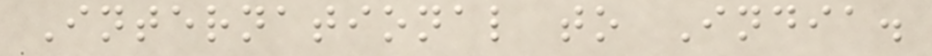International to India.
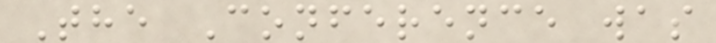The Conference was
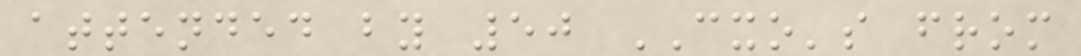attended by 50 CXO's from
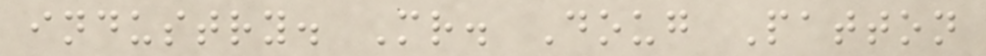industry. Mr. Doug Patton
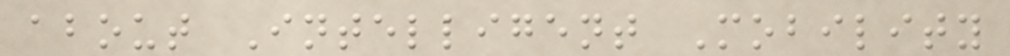about Intelligent Mobility
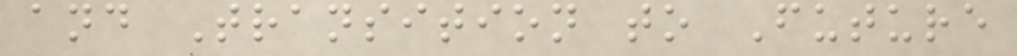and Transition to Future
